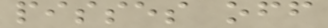pisses off
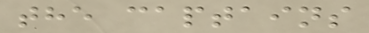the captains
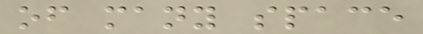of many space
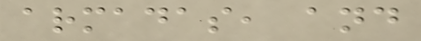armadas, and
